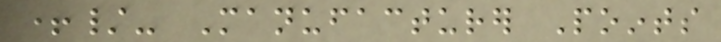+/- Manufacturer Points
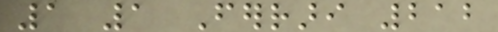1 1 Ferrari 212
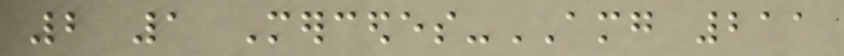2 1 Mercedes-AMG 211
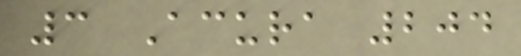3 Acura 204
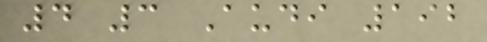4 3 Audi 192
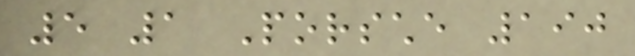5 1 Porsche 190
